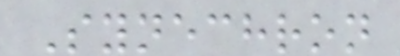Synechron
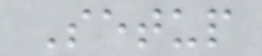Setup
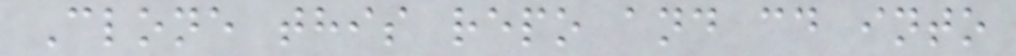Clone this repo and cd into
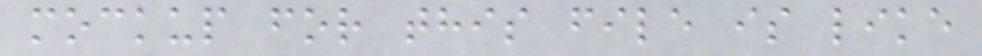mockup for this file is like
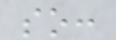so:
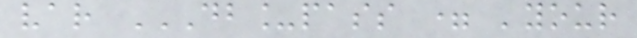var DB_PASS = 'YOUR
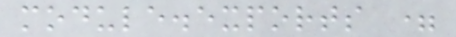module.exports =
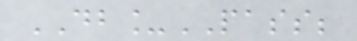DB_PASS;
